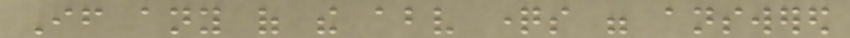If any of the above questions were answered
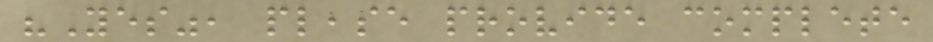"Yes", please provide complete
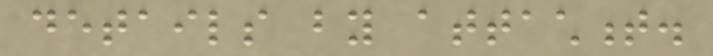details by attachment.
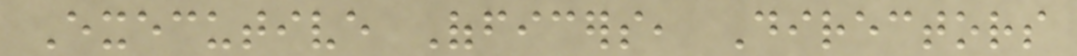Executive Officers, Directors
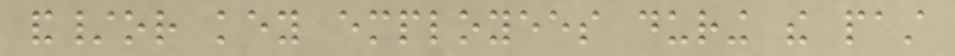and/or key employees during the past
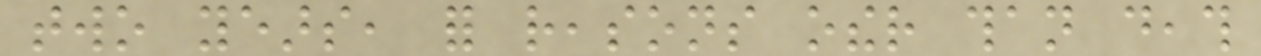two years, for reasons other than death
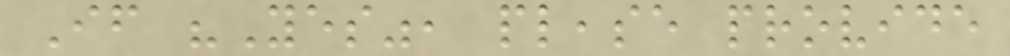If "Yes", please provide
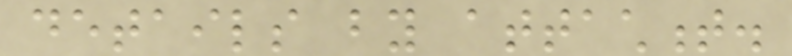details by attachment.
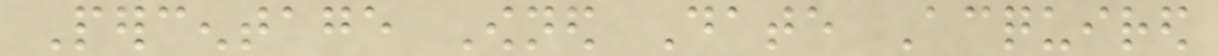Percentage Owned Date Acquired
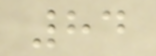84
